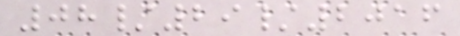08/29/2016
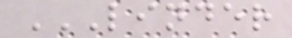LINDER
